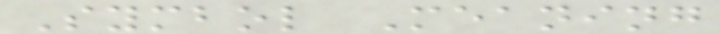Symbol Meaning
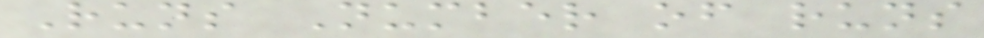Runs Number of runs
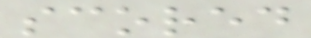scored
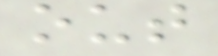out
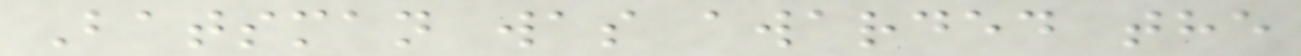Batsman was awarded the
